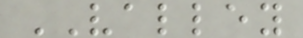VALLEY
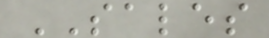SALES
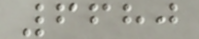6680
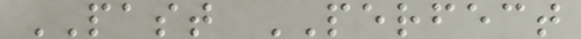PAST PERFECT
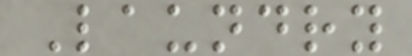Laundry
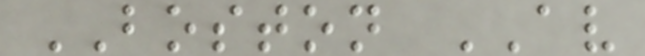BOSTON AV
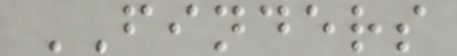FINDERS
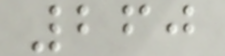260
